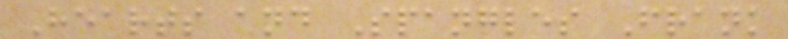Hearts and Spangles Frank
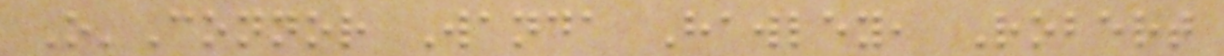O'Connor Wanda Hawley, Robert
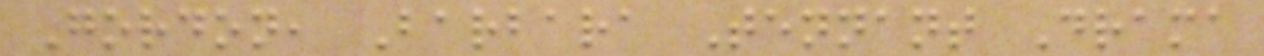Gordon, Barbara Tennant Drama
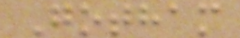Gotham
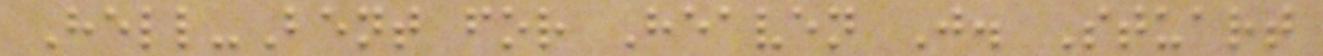Hell-Bent for Heaven J. Stuart
